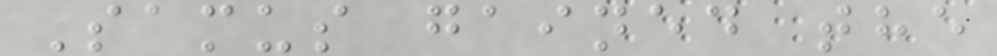Samus gained the
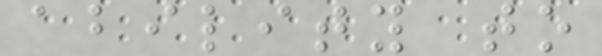ability to
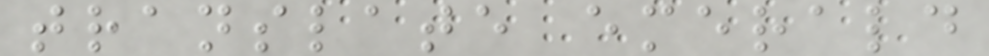translate emerald
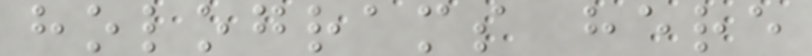holograms here
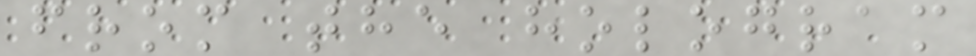from the hologram
